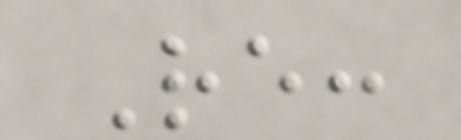Re:
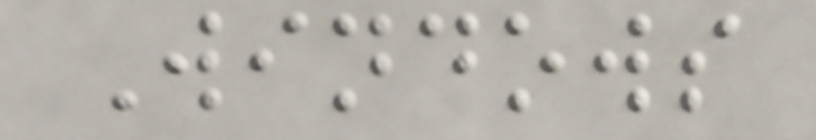Windows
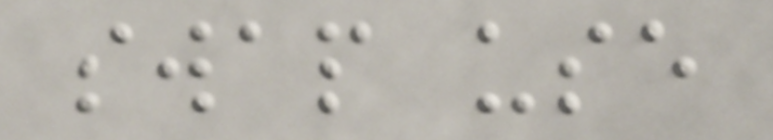swap use
